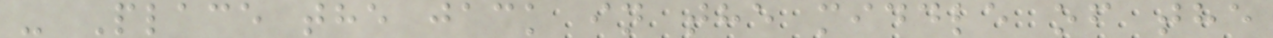- Place the jack in the middle of the
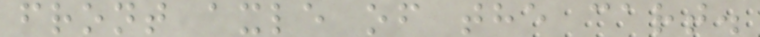front axle of the cart.
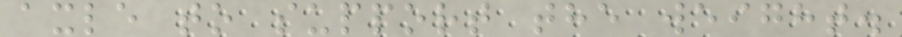axle to support the weight.
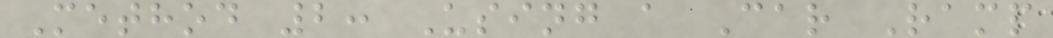Method 2: Using a Car Ramp
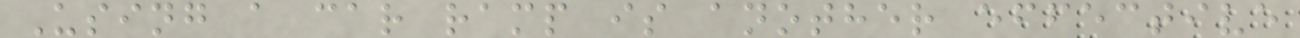Using a car ramp is another effective
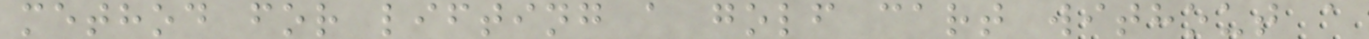method for lifting a golf cart without a
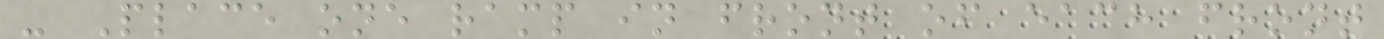- Place one ramp in front of each front
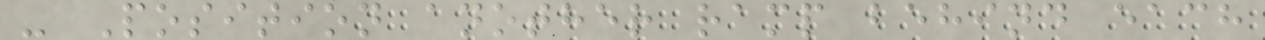- Position another ramp behind each
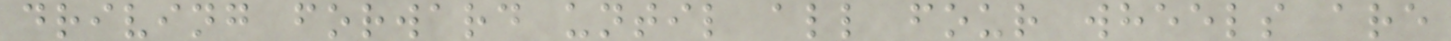driving forward until all four wheels are
